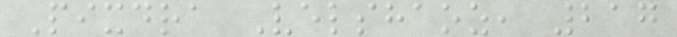Pixdra Velshaoz, 217
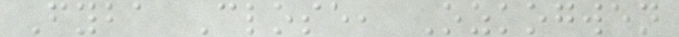Fyba Close, Ozkogwen
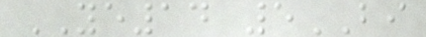YE14 5BI
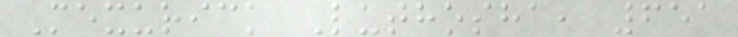Mexurick Luthosha, 651
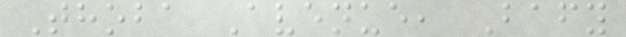Thoba Avenue, Bafy
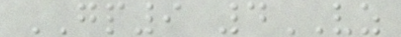GP9 4VZ
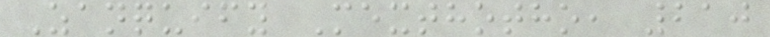Zanquify Mexthotho, 210
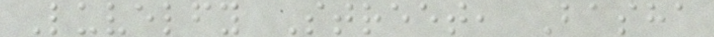Luvelfy Street, Basha
